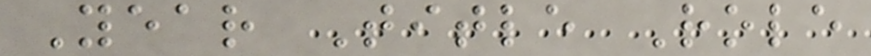Year Title Role
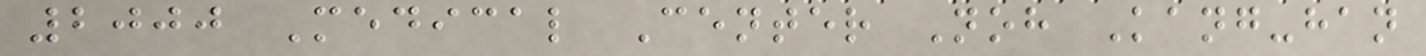2000 Medical Center Noh Kang-han
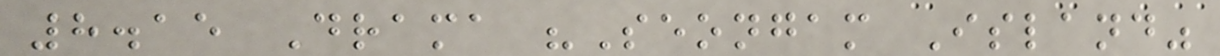8.15 Drama "Seongam Island"
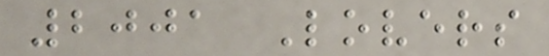2001 Lovers
